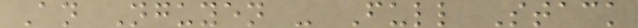An Nguyen - Full Stack
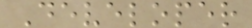Developer
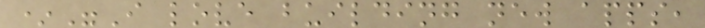*"I love building new apps,
